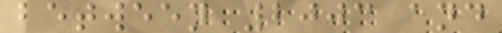between 2003 and
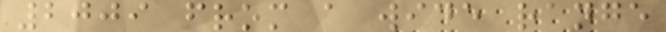2009 from a wide range
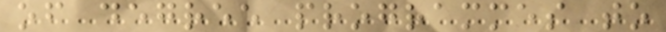of degree programmes to
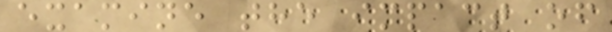examine the impact of
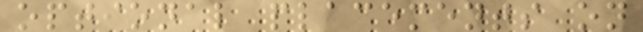optional placements on
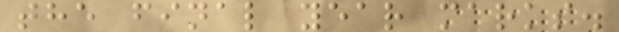the final year marks.
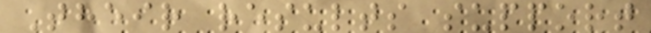Their results support
